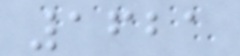1621
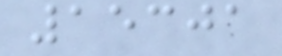15301
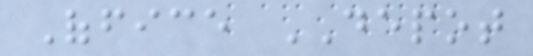Office DEPOT
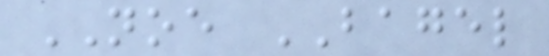NOE BAGEL
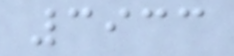3933
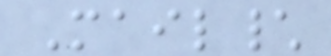Mail\
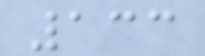133
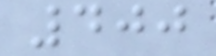400
